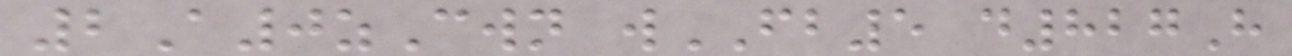2A0zCwn wFB5 d827H
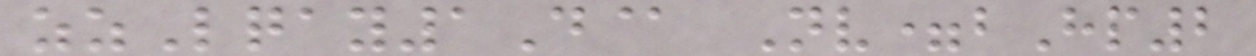zzLqay1D@ Nv=bHp2
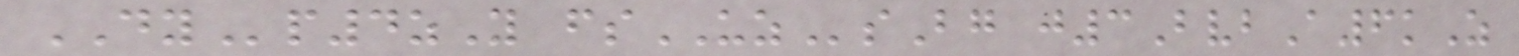DYp4zY fsUZsBg j3BvbA6kZ
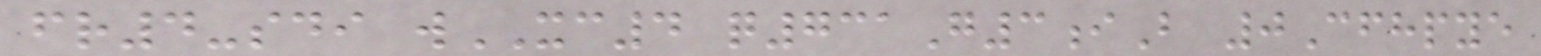fr4-sdi wXC4 q731G3iB 0Cfhpye
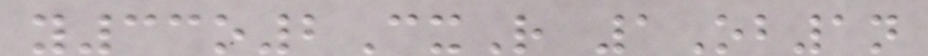y33o2CxR 1Ob1n
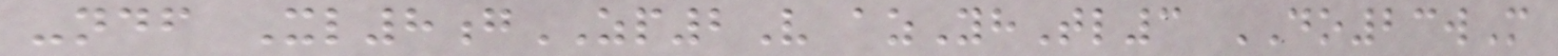-ndf Xl8gZP2V azYhTl3 DO23wM
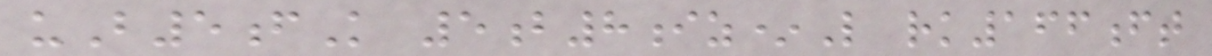uB5fK 5b8iz*L rk166ft
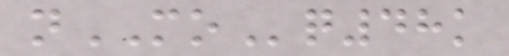nMOq48k
